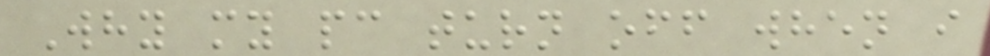Why my pc turn off when i
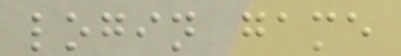login game
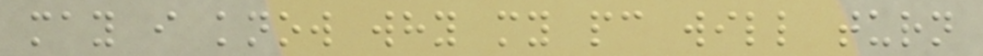may i know why my pc will turn
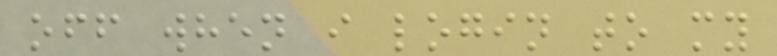off when i login to my
